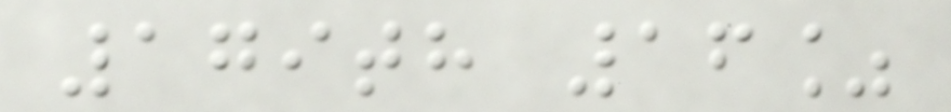179th 16%
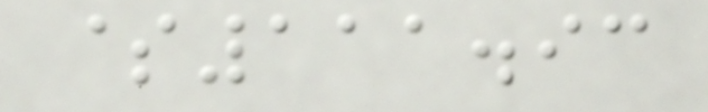$111.93
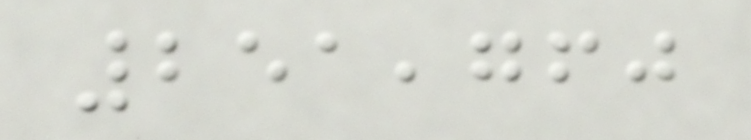251,760
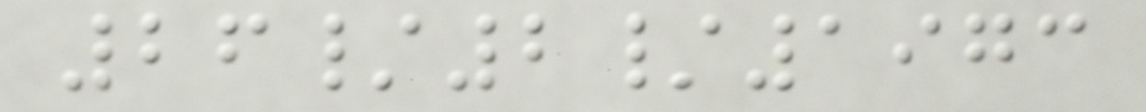26/2/1973
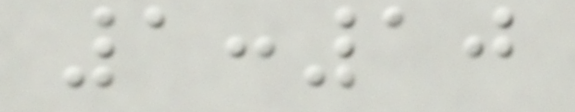1:10
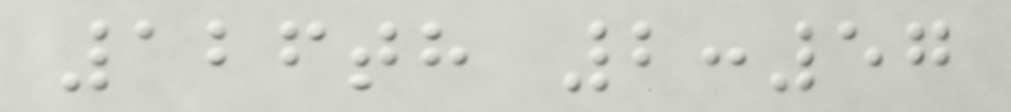126th 2:57
